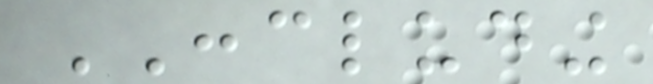CONCLUDING
